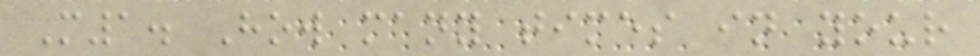M1. How many times in your
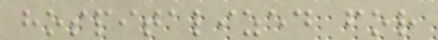hospitalized for
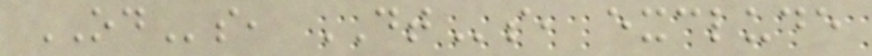ODs, DTs, exclude
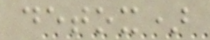detox)
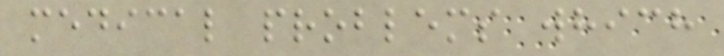medical problems which
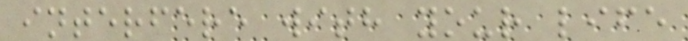interfere with your life
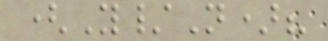(Y/N)?
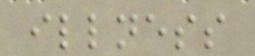illness
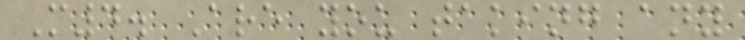M4. Are you taking any
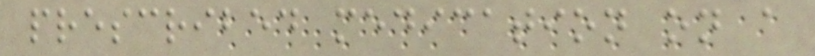prescribed medication on a
